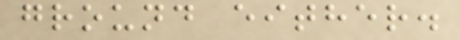ground either.
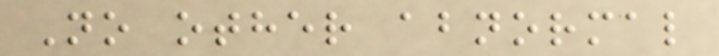No other abnormal
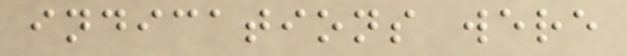indications were
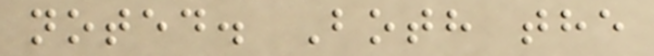noted. Both the
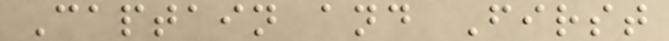Captain and First
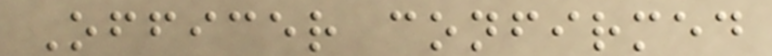Officer confirmed
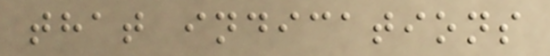that indications
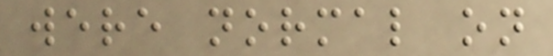were normal on
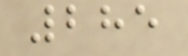285
